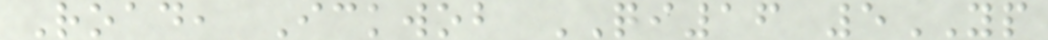Road, Ickwob QI16 5YP
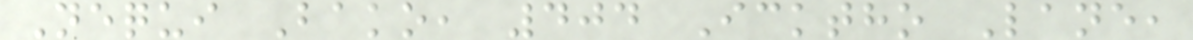Nequi Bako, 404 Icktho Lane,
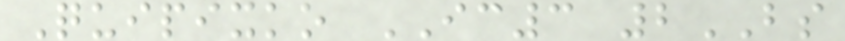Quipixko IC3 2BS
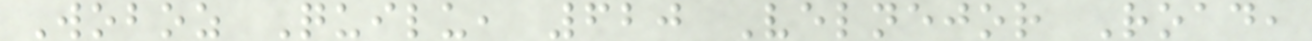Woboz Quilu, 620 Velnejor Road,
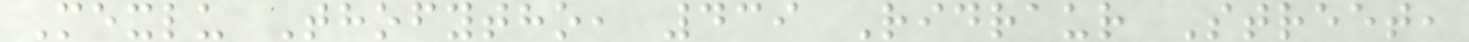Mexlu Thofytho, 439 Ridraur Street,
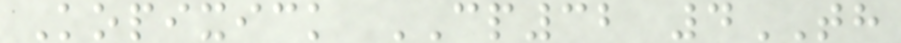Kopixick CP32 4TH
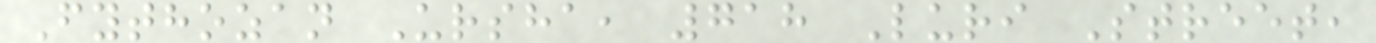Fythozan Ursha, 718 Luri Street,
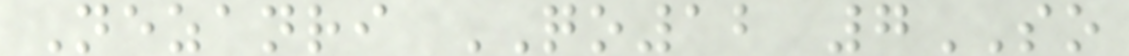Nezanri QO12 7SO
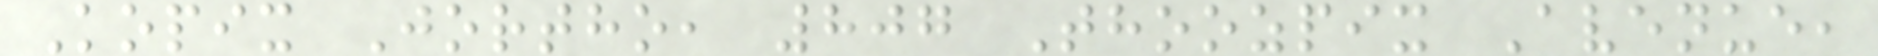Kopix Jortho, 807 Thoozpix Avenue,
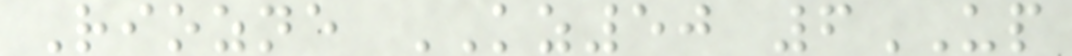Riozne KZ50 6UP
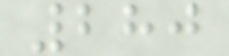280
